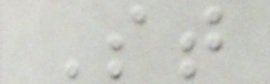St
